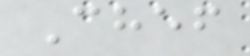Chef
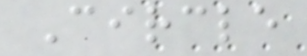Circle
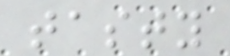tasty
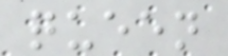queen
